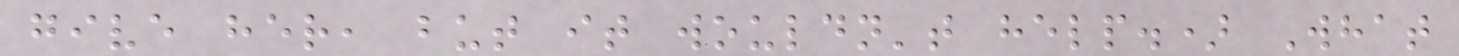give her, but it wouldn't help.) What
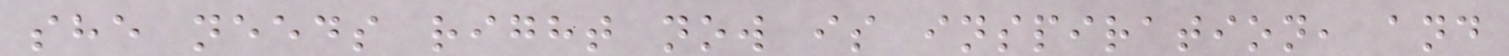she needs right now is inspiration, and
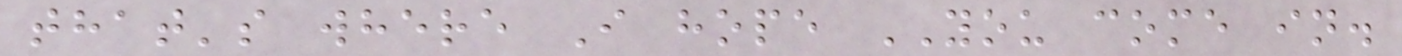that's where I hope YOU come in.
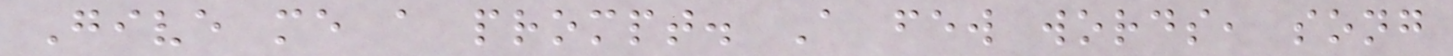Give me a prompt. A few words, song
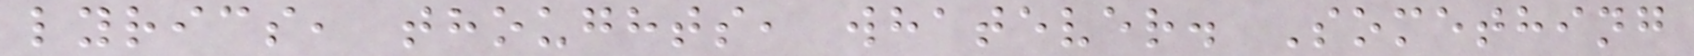lyrics, thoughts, whatever. Something
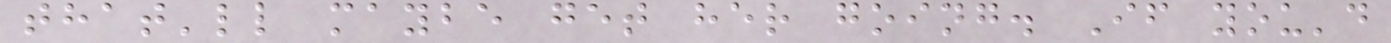that'll maybe get her going. If you'd
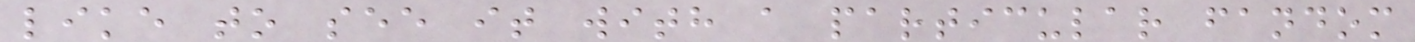like to see it with a particular fandom
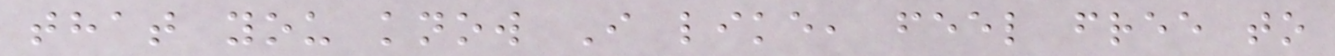that you know I like, feel free to
